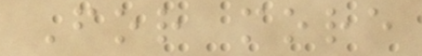For more
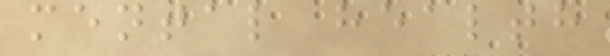mental health
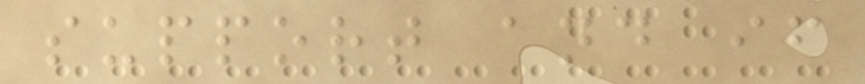support and if
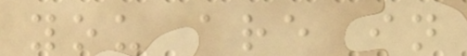you are in
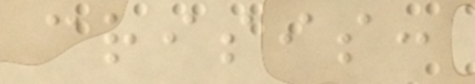crisis:
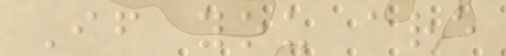If you are
